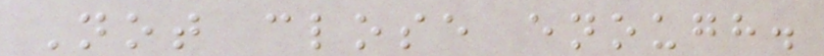Not close enough.
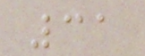31
